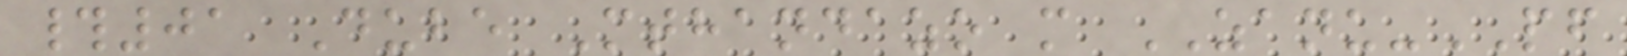#01 Dube Mthandazo m ZANU-PF
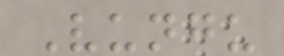Vungu
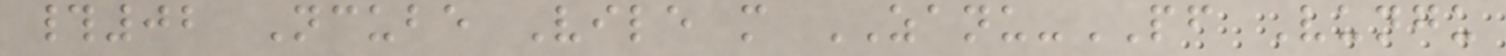#02 Ncube Vile m ZANU-PF Vungu
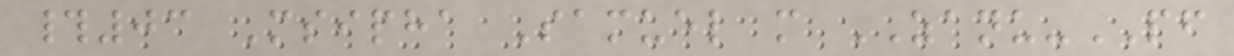#03 Msipha Samuel m ZANU-PF
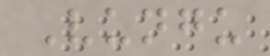Vungu
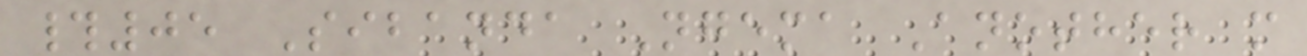#05 Sibanda Ngema Another m
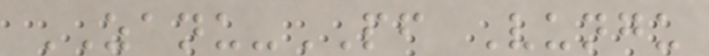ZANU-PF Vungu
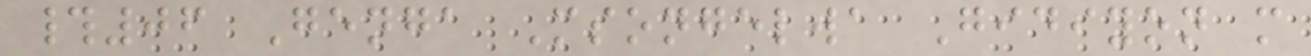#06 Genga Msongelwa Gidiyon m
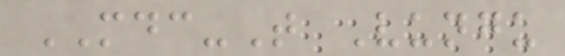MDC-T Vungu
